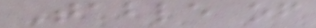Table of
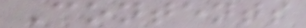Contents
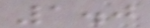1.0
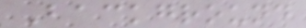Background
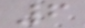6
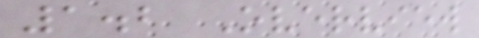1.2 Overview
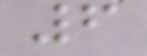6
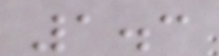1.3
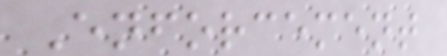Enforcement
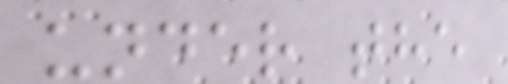under the
